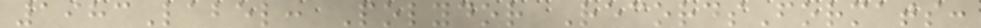1983Label: Polydor RecordsFormats:
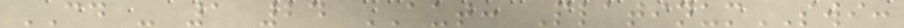CD - 1 24 AUT: PlatinumSWI:
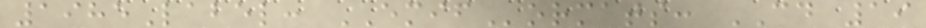1985Label: EMIFormats: CD 19
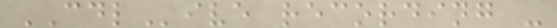CDLive recording -
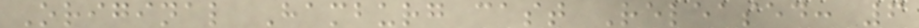Original Hamburg cast Released: 6
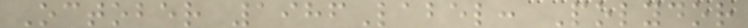October 1986Label: Polydor
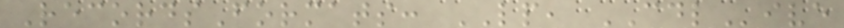RecordsFormats: LP, CDLive
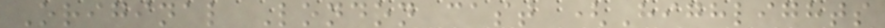Original London cast (Highlights
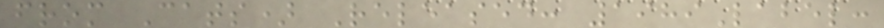from Cats) Released: 1989Label:
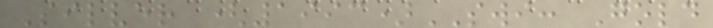Silver (1993)SWI: Gold
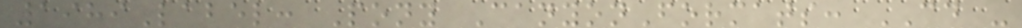1989Label: Pony CanyonFormats: CD -
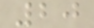20
